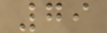79
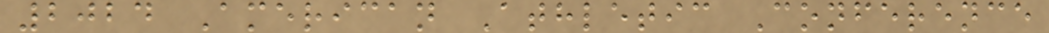2024 American Athletic Conference
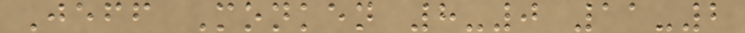Jeff Monken 8-0 11-2
